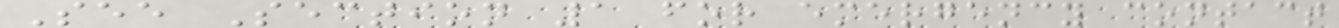See Section 1 for emergency contact
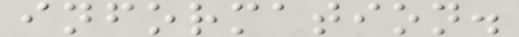information.
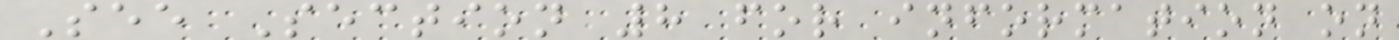See Section 8 for information on
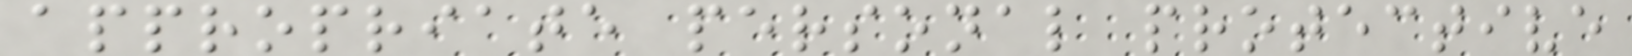appropriate personal protective
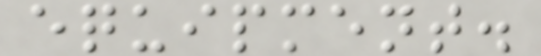equipment.
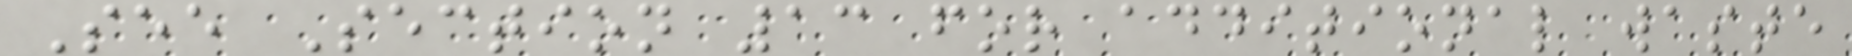See Section 13 for additional waste
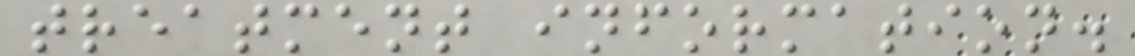treatment information.
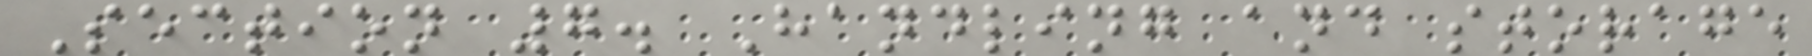Section 7. Handling and storage
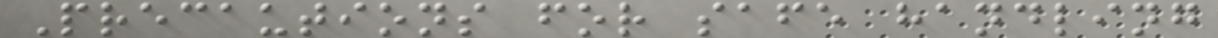Precautions for safe handling
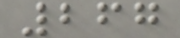267
